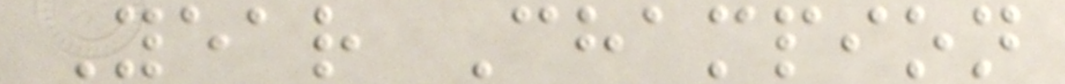Year Champion
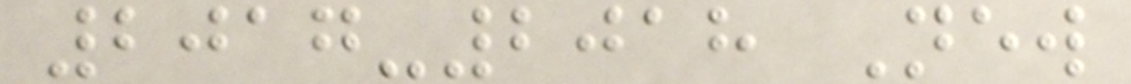2017-2018 New
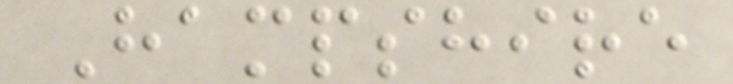Hampshire
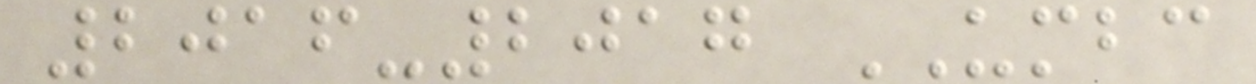2016-2017 UMBC
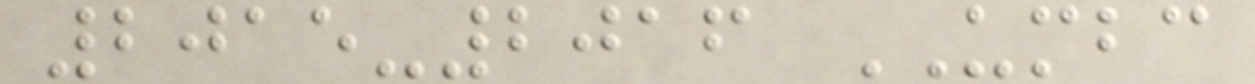2015-2016 UMBC
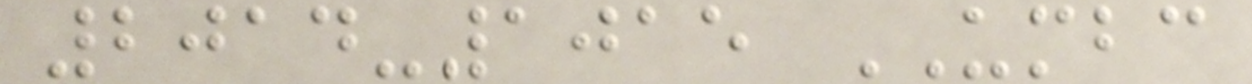2014-1015 UMBC
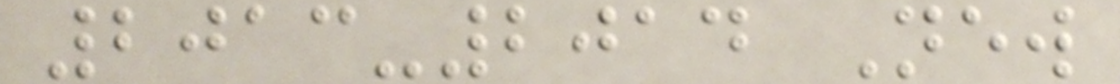2013-2014 New
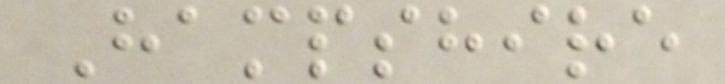Hampshire
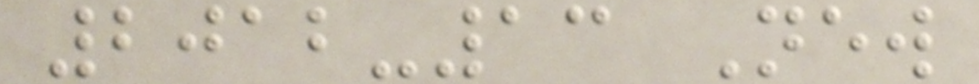2012-13 New
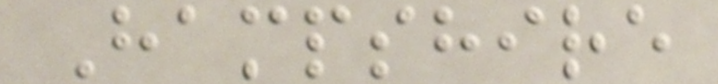Hampshire
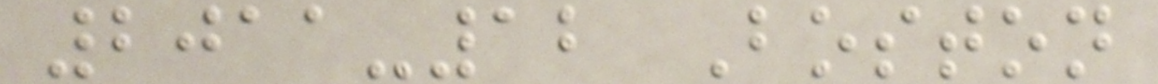2011-12 Boston
